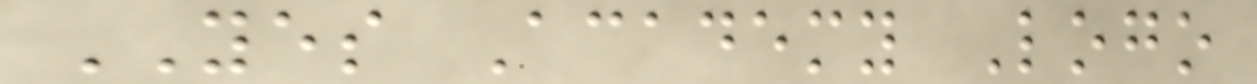YES Academy Logo
